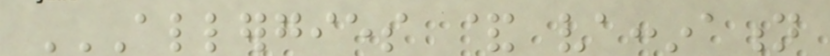ALLERGIES & VACCINATION
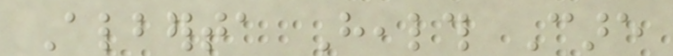Alberta Health Care
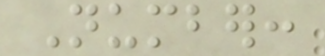Number:
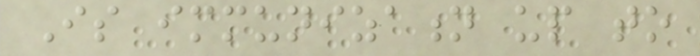Is immunization up to
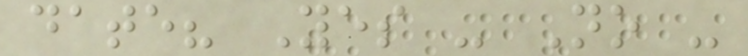date? Yes - No -
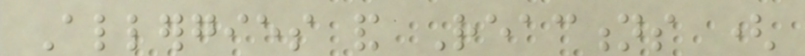Allergies and Reactions (
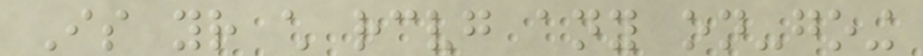Is your child receiving any on-going
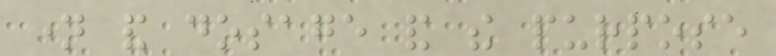name and dosage and the purpose
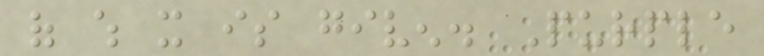of which it is given. Purple
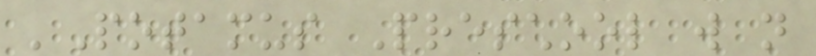'Potamus Preschool will not
